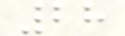28
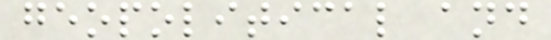geopolitical and
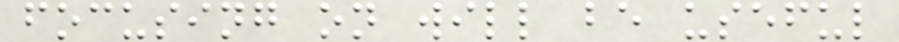focusing on will be useful
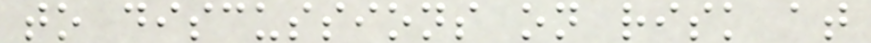to discussions on risk at
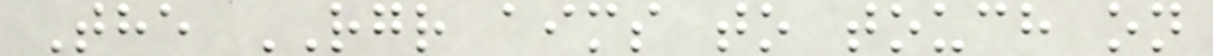The RGR aims to touch on
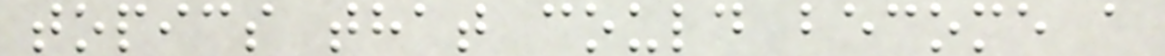topics that could become a
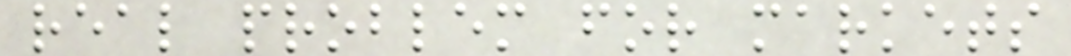real problem for markets
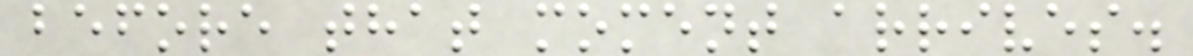before that moment arrives.
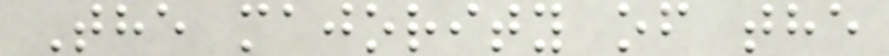The majority of the
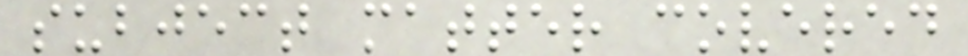subject matter covered
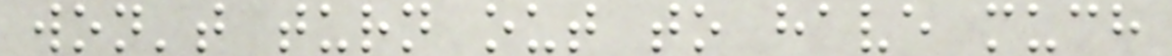won't turn out to have much
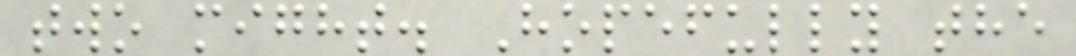two might. Hopefully the
